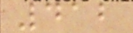412
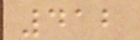412
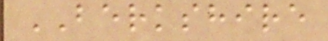BERKSHIRE
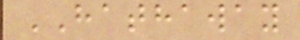HATHAWAY
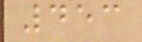453
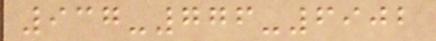937-776-6902
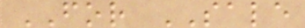FOR SALE
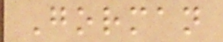Gorman
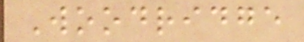Woodridge
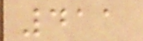411
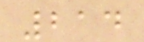214
